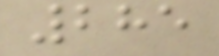285
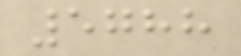5788
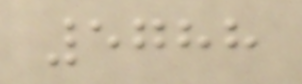5788
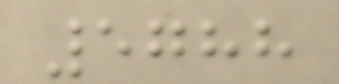5788
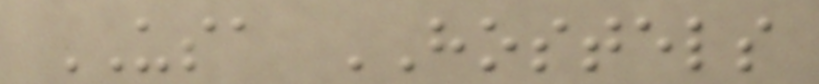USA HOSTELS
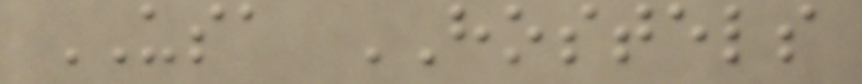USA HOSTELS
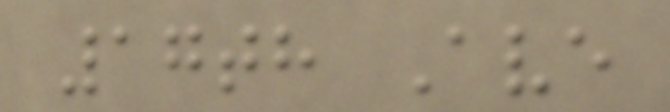17th Ave
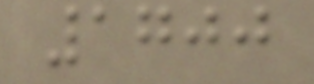1700
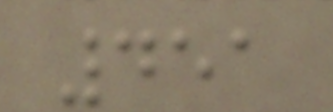451
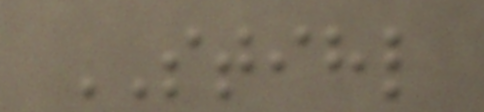STIHL
